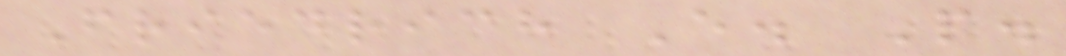Friedrich E. P.
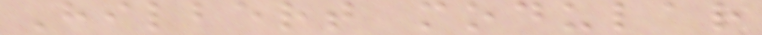Hilbert modular
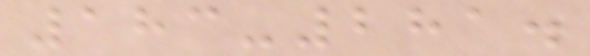183-281.
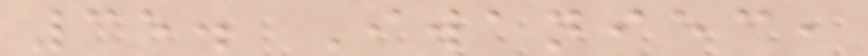35. Iwaniec,
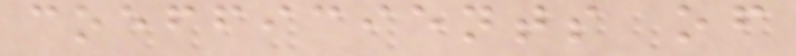coefficients of
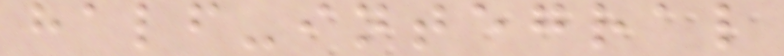half-integral
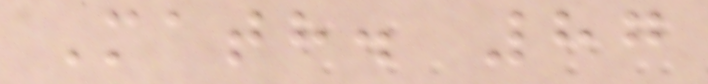Math. 87
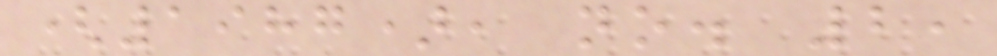(1987), no. 2,
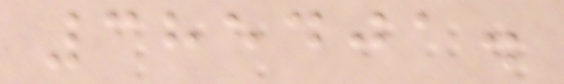385401.
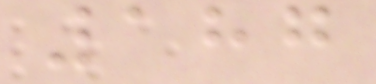187
